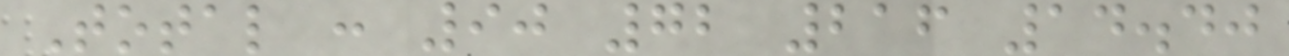Total : 90 72 216 14.40
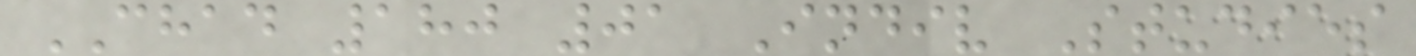CHAD 180 01 Indiv Studies
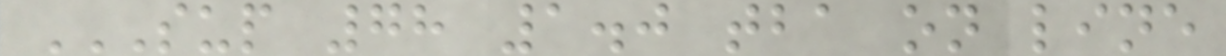SUP 78 1.0 TBA ON LINE
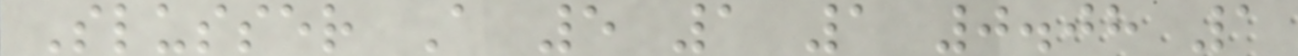Slusser A 5 1 1 0.08 1
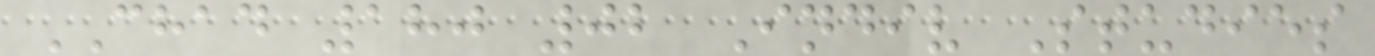CHAD 180 02 Indiv Studies
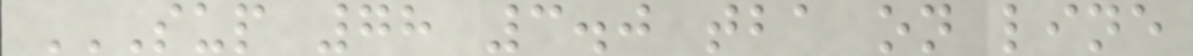SUP 78 3.0 TBA ON LINE
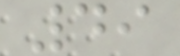49
